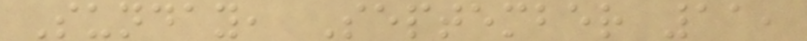Sunday, September 11,
